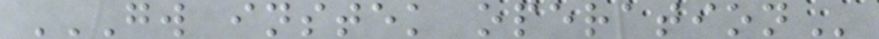GW INSTEK OPERATION
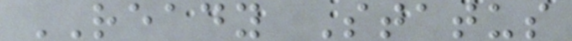READY Status
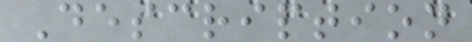Description
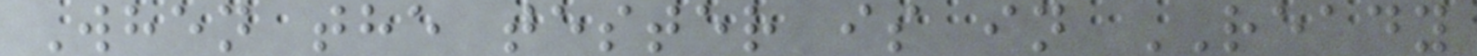When the tester is in READY
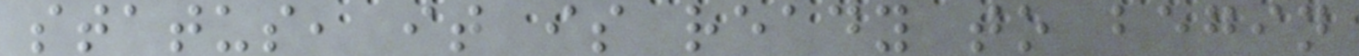status, it is ready to begin
